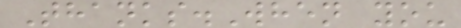Thanks.When you
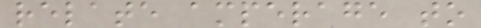relate amperage to
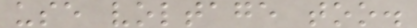use voltage too.
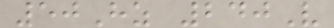50Hz 240V
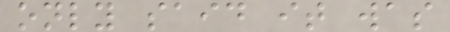only said it was
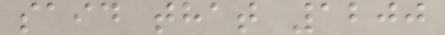said that 1200
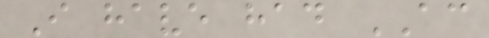I have had AC
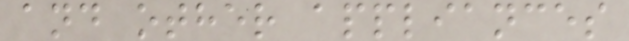and other appliances
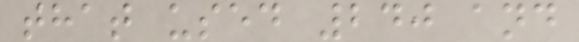that used 240 and
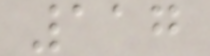117
